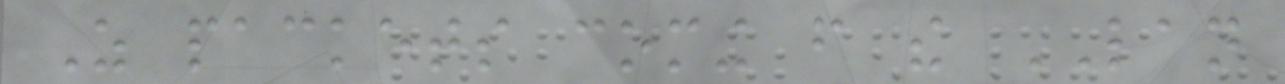As packets coming from the LAN
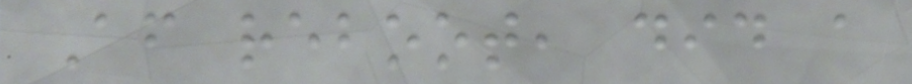After reboot, did a
